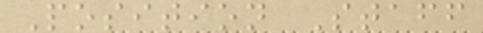Position Staff
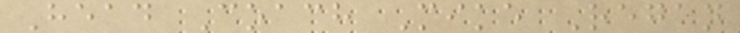Head Coach Mike Regan
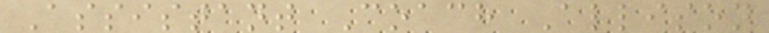Assistant Coach Allison
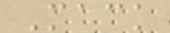Mack
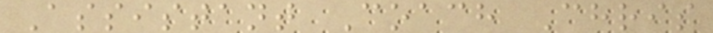Assistant Coach Chris
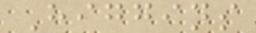Higgins
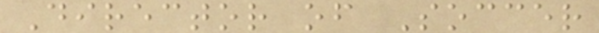Director of Soccer
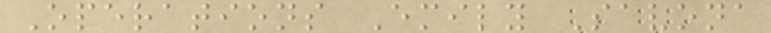Operations Emily Savona
